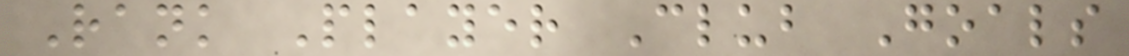Rank Player Club Goals
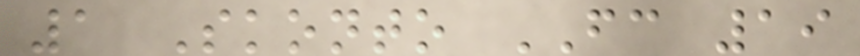1 Skonto FC 19
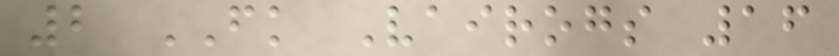2 FK Vairogs 16
